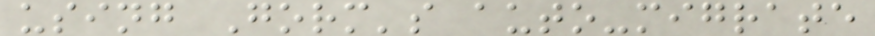using Gorm's auto-migrate
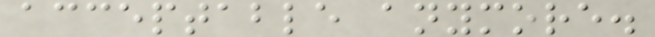acceptable anymore.
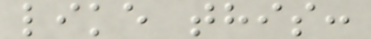like this:
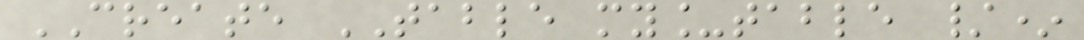CREATE TABLE my_table /*
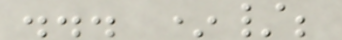... */;
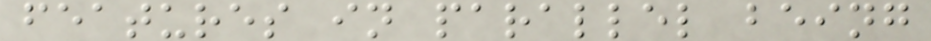features in parallel being
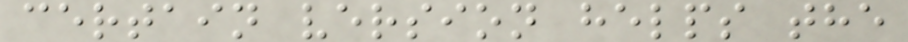certain version helps the
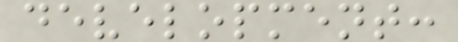development:
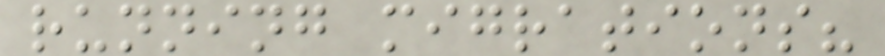running migrations?
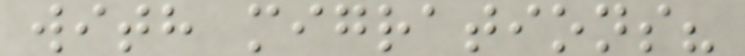with migrations?
